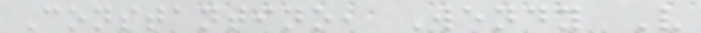Constantino, Wendy V
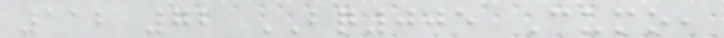112 72 BQ005 Cumo,
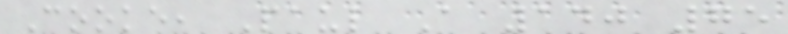Cooke, Paul A 140 75
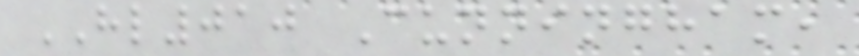HL010 Cunningham,
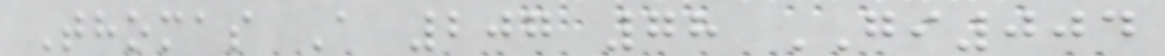Thomas A 207 78 GI004
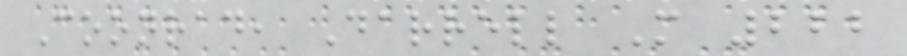Coonrad, Darrell M 222
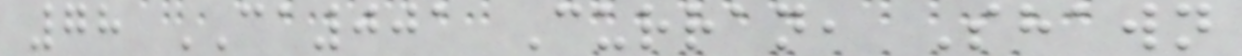78 CA001 Curran, Shawn
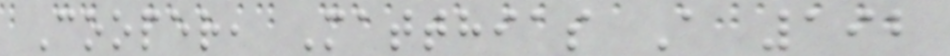Cooper, Matthias A 192
